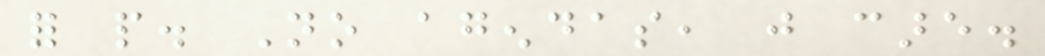for people. No agendas, just care.
